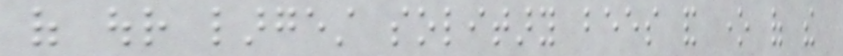of our largest solitary bees and one of the
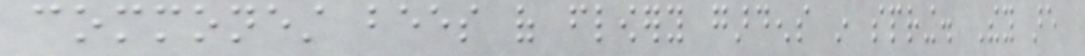commonest bees of flowery gardens in spring. They are
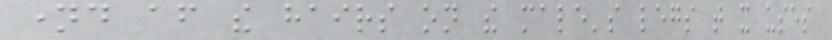named after the hairs on the male's legs that it uses
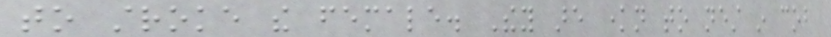to stroke the female. They are known to nest in cob
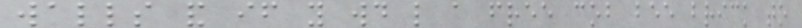walls and if you would like a free cob bee brick to
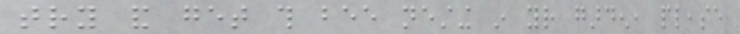try and get this bee nesting in your garden, please
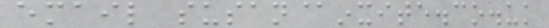email susan@inxite.co.uk
